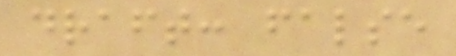draft: false
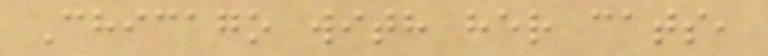Chicago with her cats,
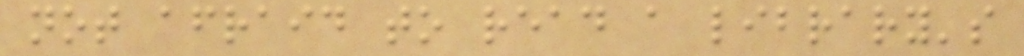not afraid to read a library's
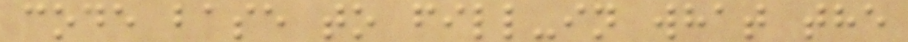code base to fill-in what the
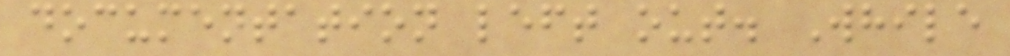documentation left out. While
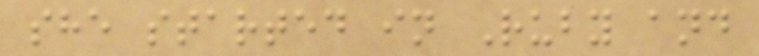she started in Ruby and
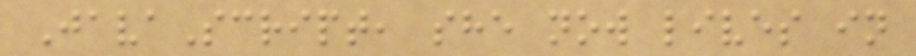JavaScript, she now lives in
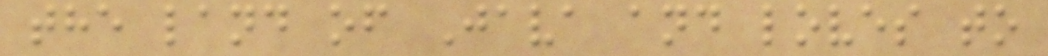the land of Java and loves to
